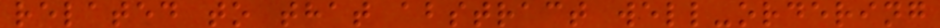related to that abstract well-ordering
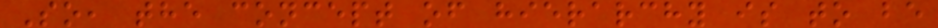So, the concept of hierarchy is to be
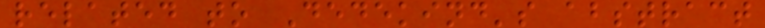related to Dedekind's abstract
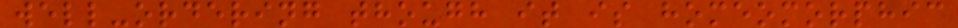well-ordering though it is homeomorphic
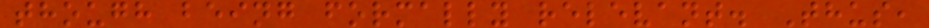though being formally relevant. Thus,
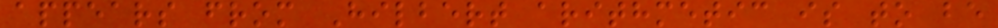appears from Hilbert arithmetic is to be
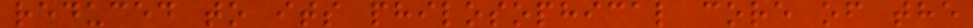reduced to its philosophical core of the
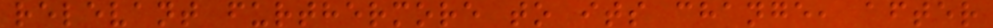relevant furthermore to its change, after
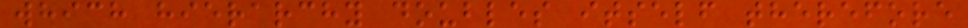which hierarchy doubles itself therefore
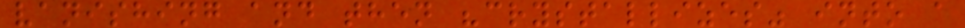vanishing and then "crystallizes" into a
